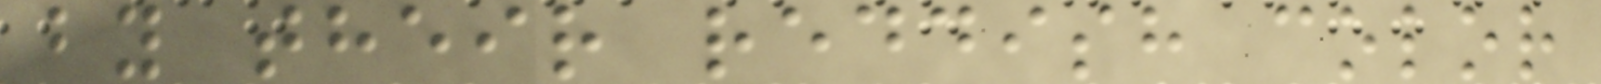by their reddish color
